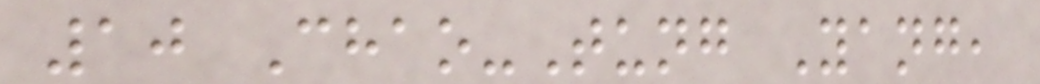10 Chao-Tung Yang,
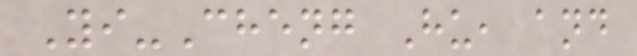Yi-Cheng Hu, and
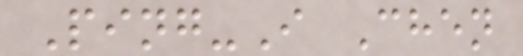Ping-I Chen
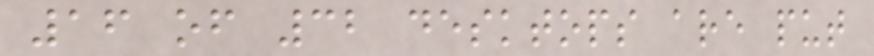16 of 32 desktops are put
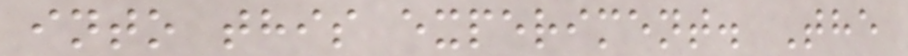into this experiment. The
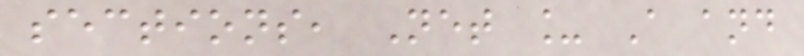sections, Net _ A and
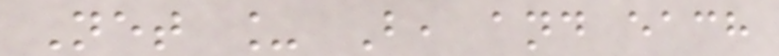Net _ B, and each
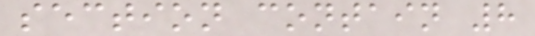section contain 8
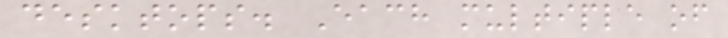desktops. Each multiple of
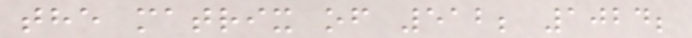the matrix of 512; 1024;
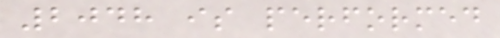2048 is performed
